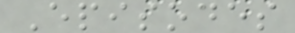Episodes
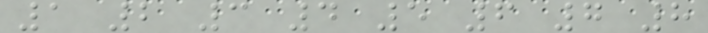1 2 3 4 5 6 7 8
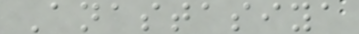Anastasiya
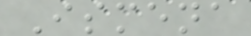Ismena
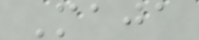Maja
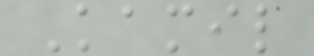Kamil
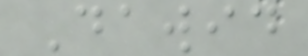Dawid
